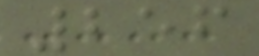256
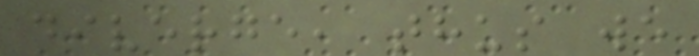diverge, thus we
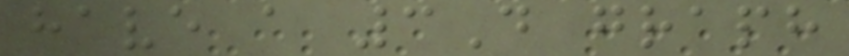have a 3D graph
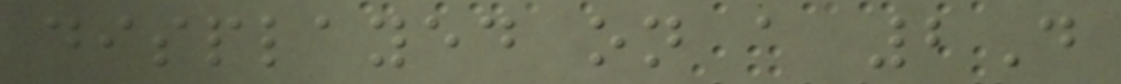displayed on a 2D
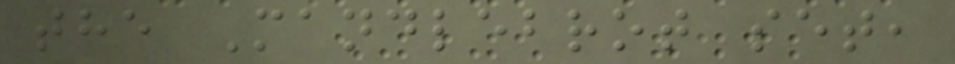the Mandlebrot set,
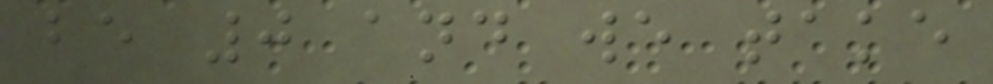be 0 and we take
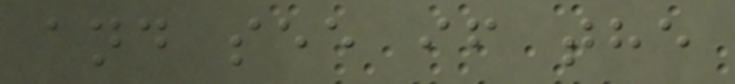and see if the
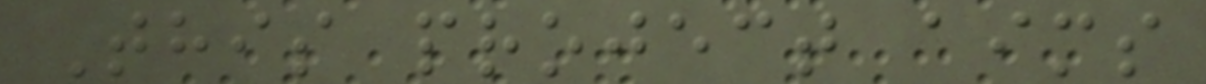This project aims
